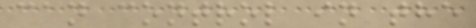can control in the
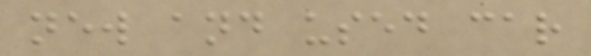new and used car
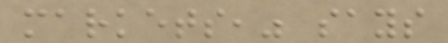markets," says
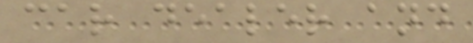car dealer and
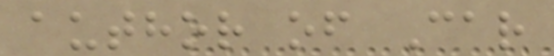author of Car
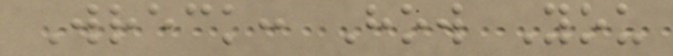Wreck: How You
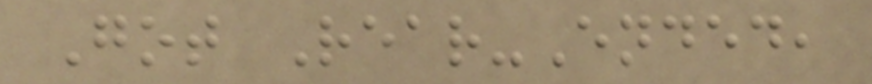Got Rear-Ended,
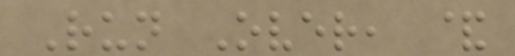Run Over, &
